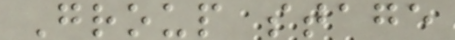Group stage
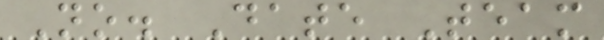No. Date Team
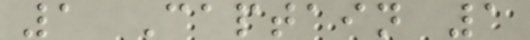1 Captain 1
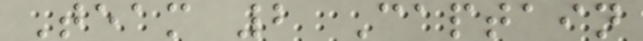Team 2 Captain
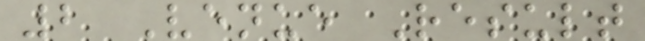2 Venue Result
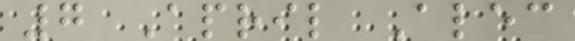7 April Alec
